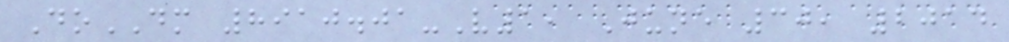DoDM 8910.01-V1, June 30, 2014
